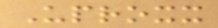Uproxx
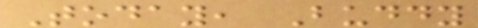Today, Buddy
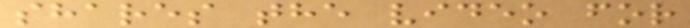shares the video for
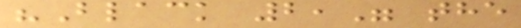"Black 2," the
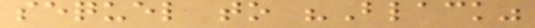sequel to "Black"
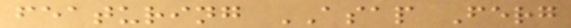featuring ASAP Ferg
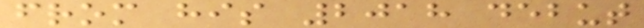from his 2018 debut
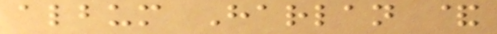album Harlan &
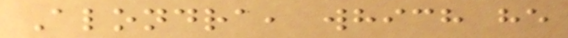Alondra, which he
